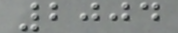2004
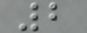2
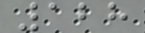128
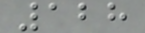128
